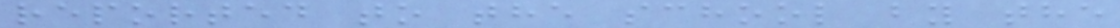reported to the school by the
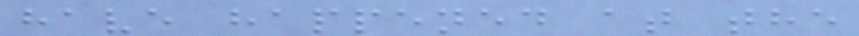have happened at the
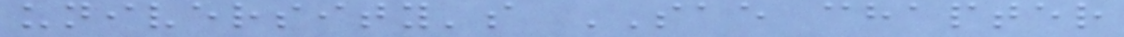university's SAE chapter
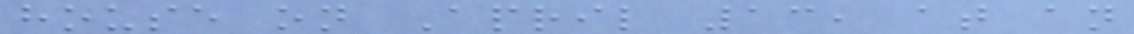house on April 13, at an
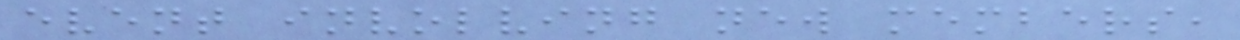event involving new members,
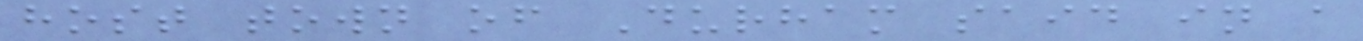host town of Durham said in a
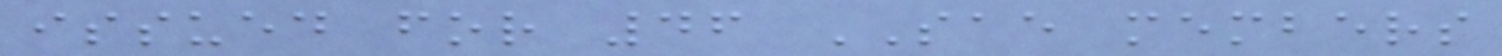issued for 46 SAE members
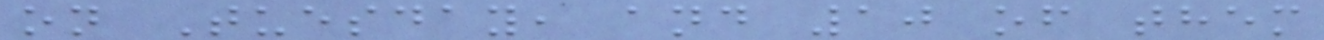on Tuesday, and 10 of them
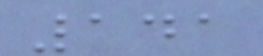141
